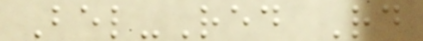Bel-Red Rd
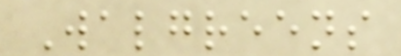Walgreens
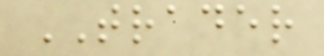TRADER
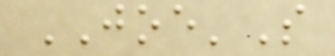JOE'S
